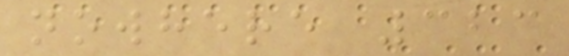nowhere 323
